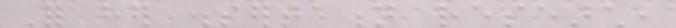For her dissertation research,
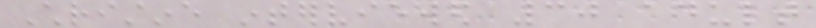Christine interviewed 30 adult
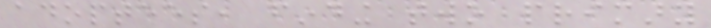adoptees, finding two primary
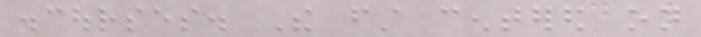discourses. The first centered on
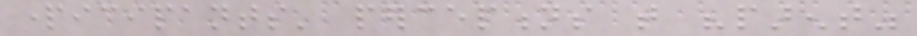participants' perceptions that "parent"
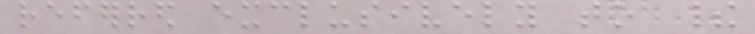referred exclusively to their
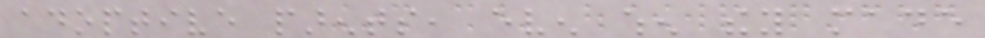adoptive parents, even when they made
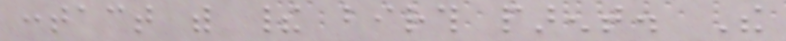contact with their birth parent. The
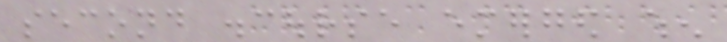second discourse emerged when
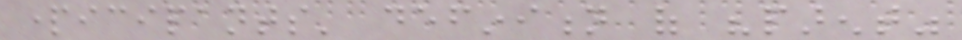participants' definition of "parent"
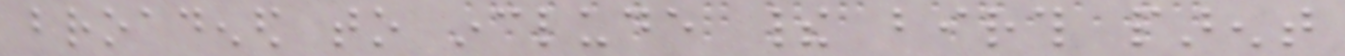broadened to include their birth parent
